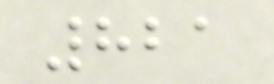821
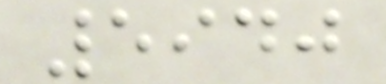5940
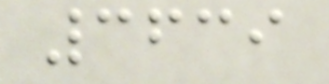3639
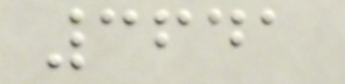3641
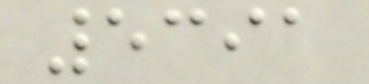5391
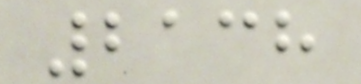2138
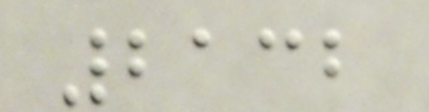2132
